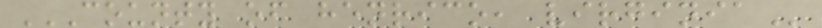COUNTY OF HENRICO, VIRGINIA
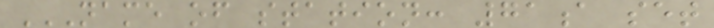NAME OF STATION: 71A SET
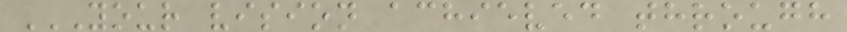YOUR VISION ACHIEVED THROUGH
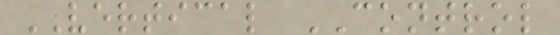VERTICAL CONTROL
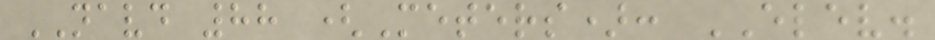NAVD 88 (Meters): ELEV.
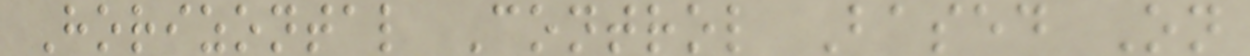Horizontal Control Based On
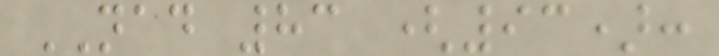NAD 83 (93):
